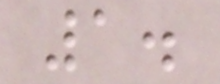1.
